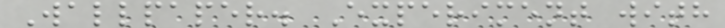Wallpaper. Experiment with
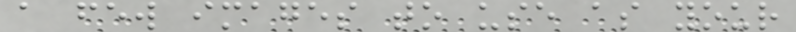a few images to use as your
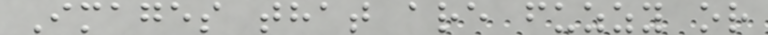Images that are fuzzy or
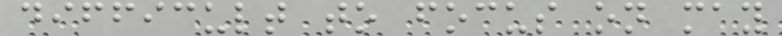difficult to focus on may
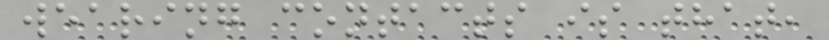wearing contacts is that,
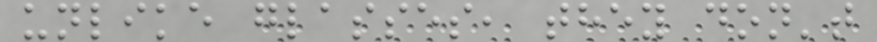unlike glasses, they don't
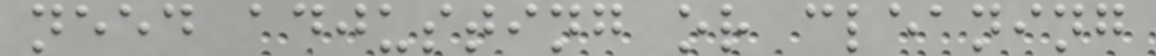need adjusting or cleaning
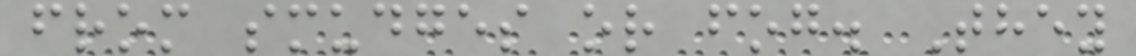from smudges or fog. They
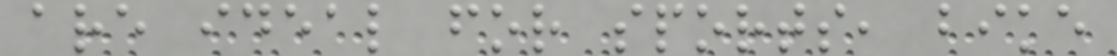are ideal for sports, bike
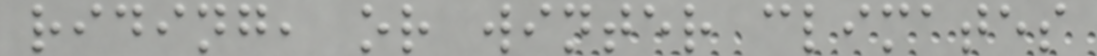riding, or winter climates
